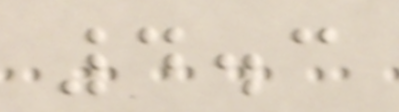4.3
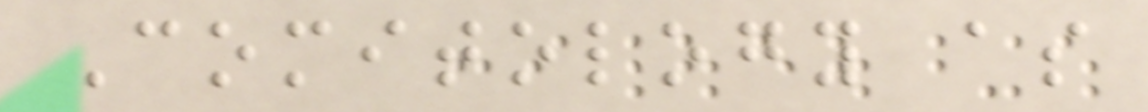Comitology as
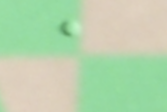a
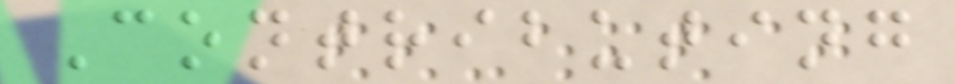Contributing
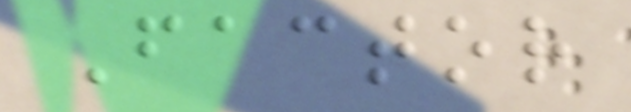Factor
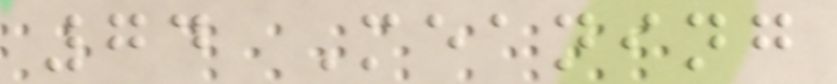74 Meaning
